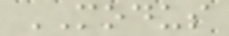MODUS
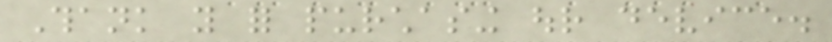Thank you for purchasing our device.
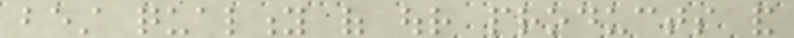best quality of our products and
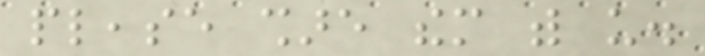please share them with us.
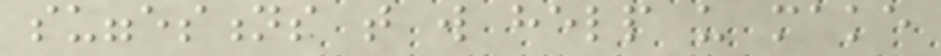suggestions that will help us make
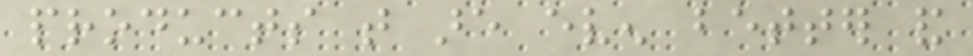products that are even better and
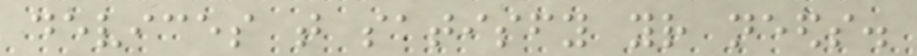devices that satisfy your needs.
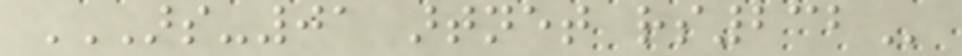ARS-01 ARTNET RS232
